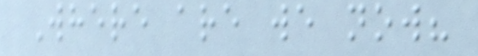Where are we now?
